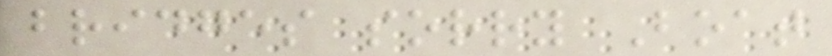bridges sorry Boat
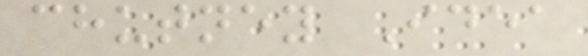chutney Idea
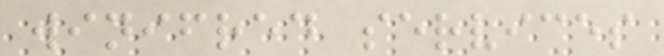winifred services
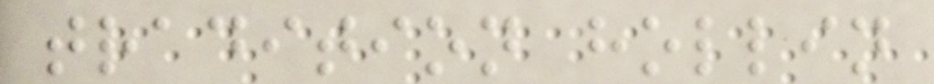tradition hollin
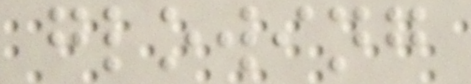glowing
